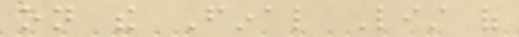on the Final List of
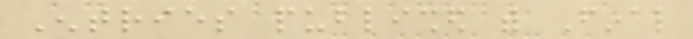Entries published with Final
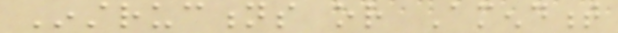Instructions or Amendment
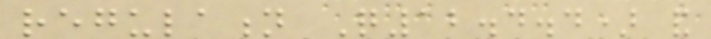regulation Q12.4.4) and
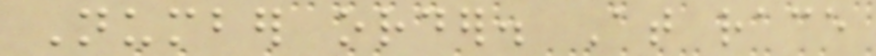Number order. At race
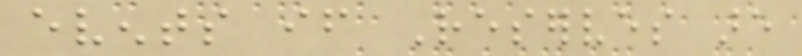events if Reserves are
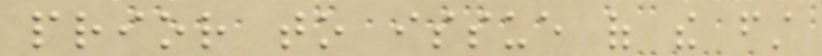prior to issue of the first
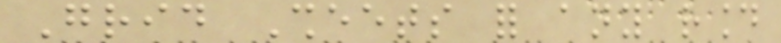Grid Sheets for any round
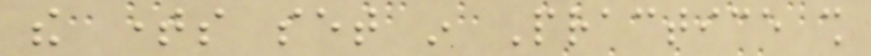the times set in Practice shall
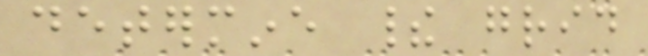determine their grid
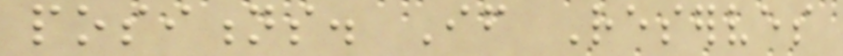positions. If Reserves
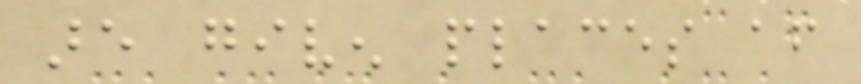are given places after
